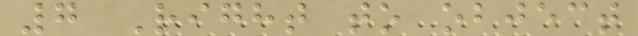7 Right to object
